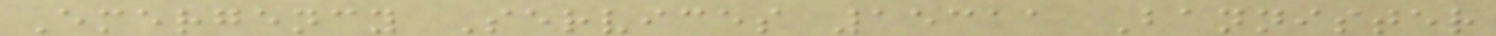Emergency Services 15311 Bannister
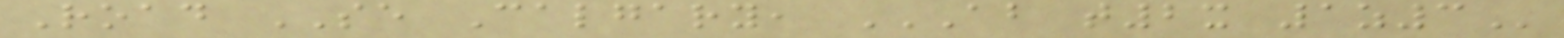Road SE Calgary, AB T2X 1Z3
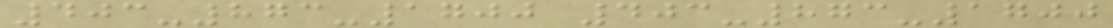403-873-1700 403-873-1700
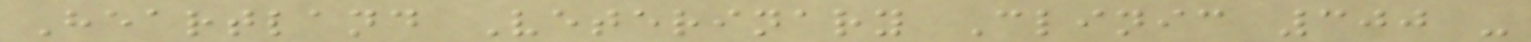Heartland Veterinary Clinic 300 -
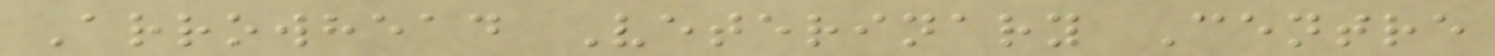Arrowhead Veterinary Centre
